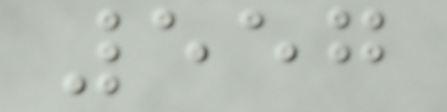557
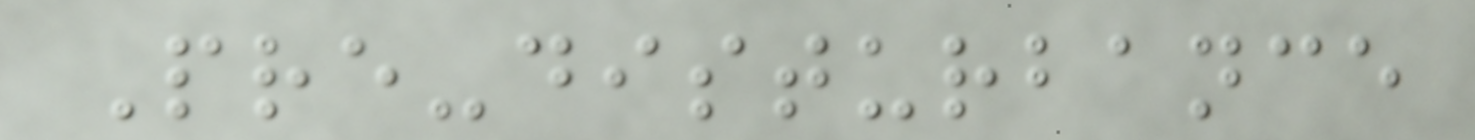Pre-disturbance
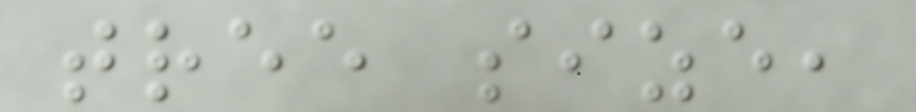tree size,
